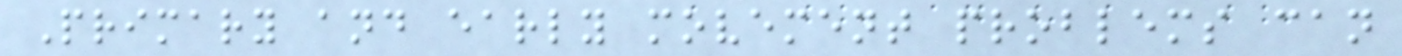Primary and early movement problems can
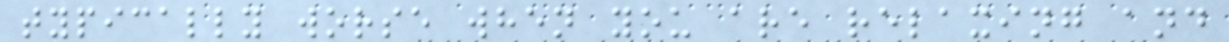typically worse when you are relaxing and
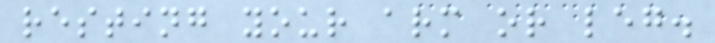resting your arm or leg.
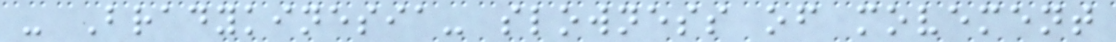- Bradykinesia- slowness of movement
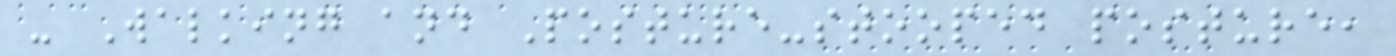- Walking and Posture-stooped posture,
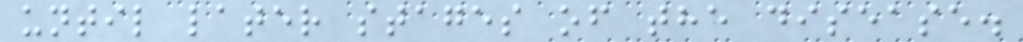until later stages of the disease.
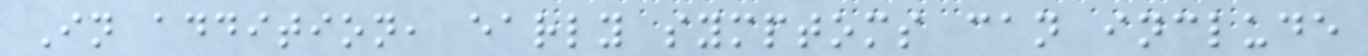In addition, early symptoms can include
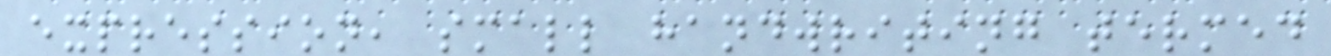expression, small handwriting termed
